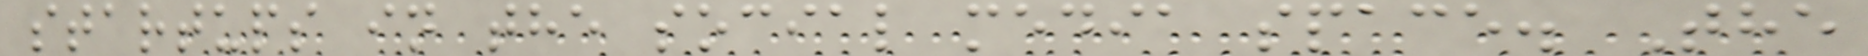startups in the social media space. The
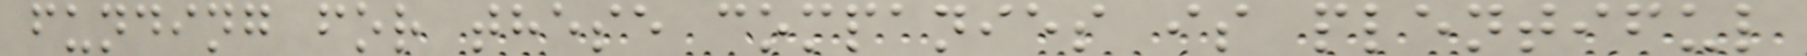funding for these companies is plentiful
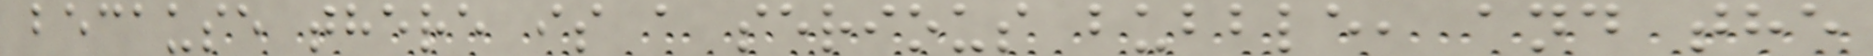because there is a serious bubble, and the
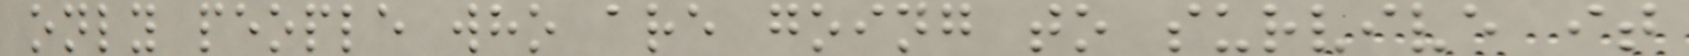only people who are going to survive it
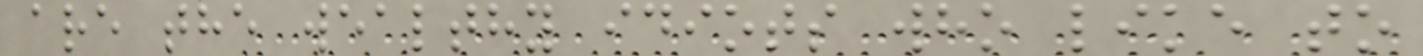are the wealthy idiots who like to
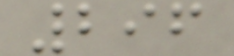296
